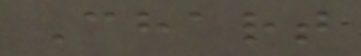Chart
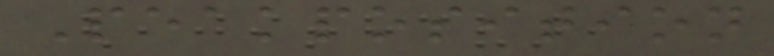Peakposition
